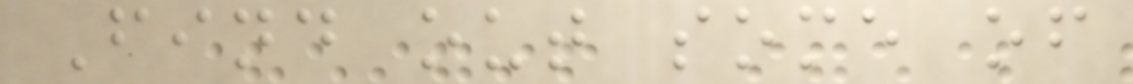Find out some of
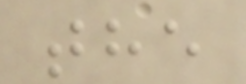the
